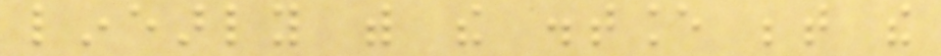linearly with the distance between the
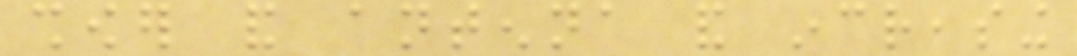shower and antenna and increasing
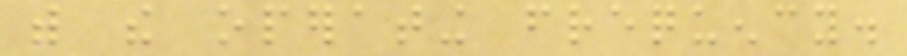with the operating frequency.
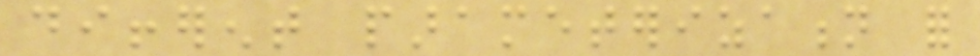different parameterization for
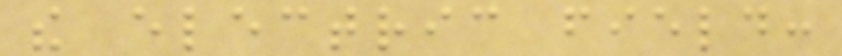the electric field:
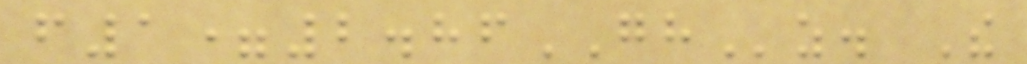f1=2.86GHz. The
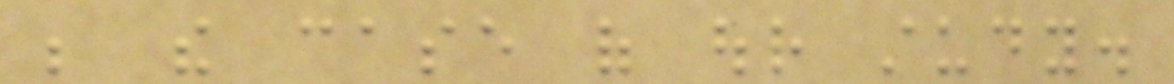be the case of our study.
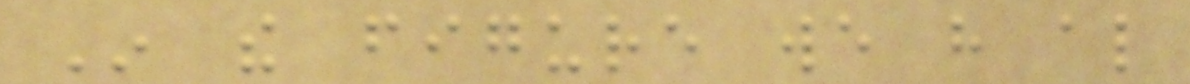In the figure we have also
